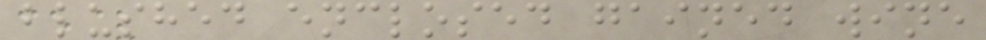blushed enclosed gained wine
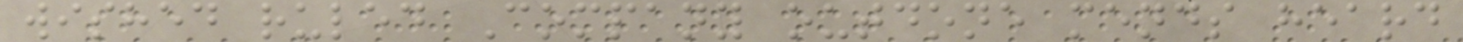wished ruled Company outdone mends heard
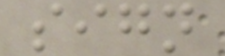sign
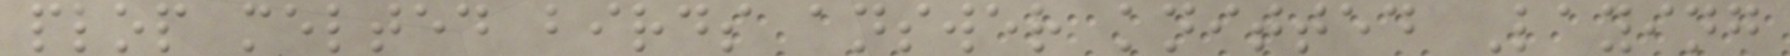plop melted birds answer knitted Laying
